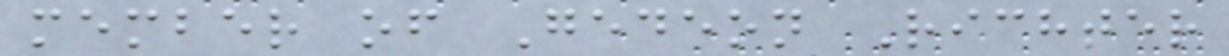member of Gedeon Richter
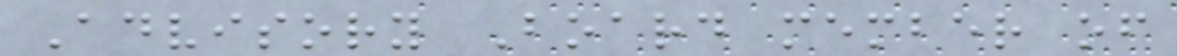Advisory Board member of
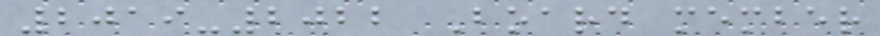2019-2022 Board member
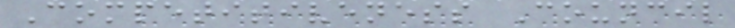Competitiveness Council
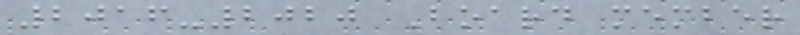2016-2020 Board member
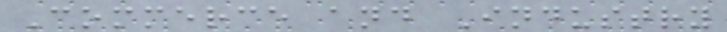Commerce and Industry
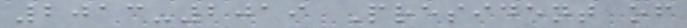2013-2019 President of
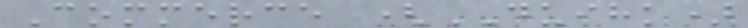Commerce (DUIHK)
